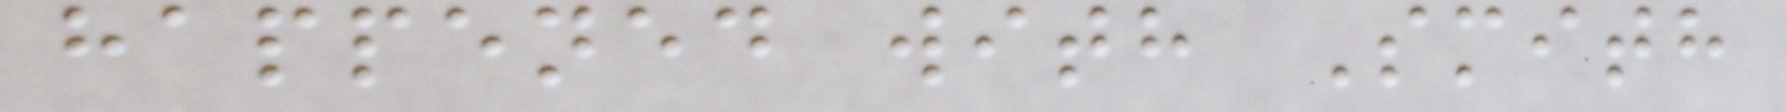happened with Smith
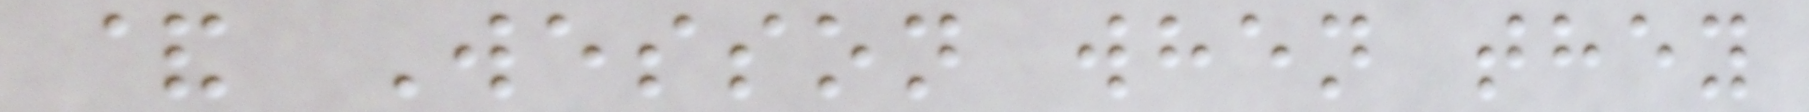& Wesson when they
